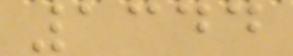1344
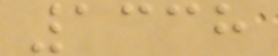1338
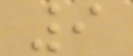9
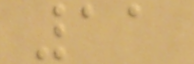11
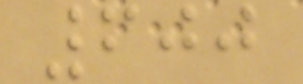600
